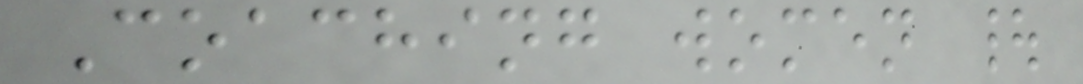Coaching women |
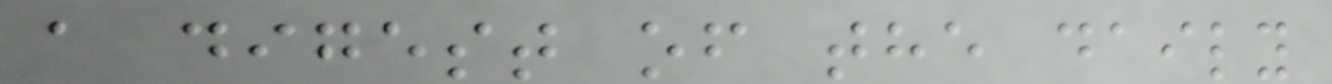a digest of the daily
